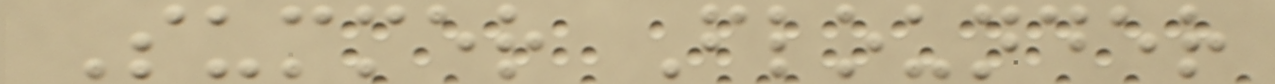Summer Flounder
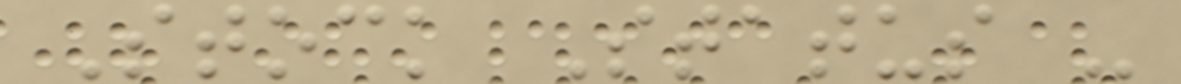Stock Status -
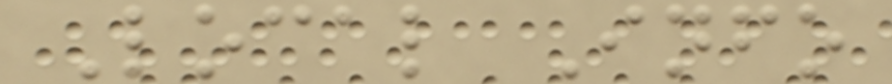Local Info
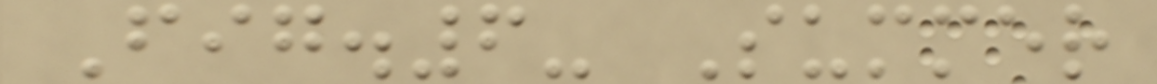Fig.6- Summer
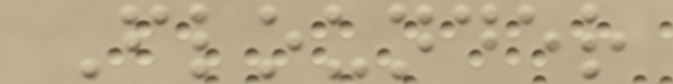Flounder
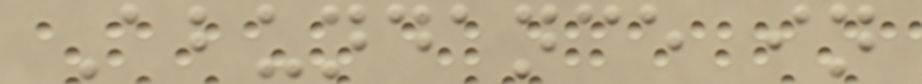Abundance in
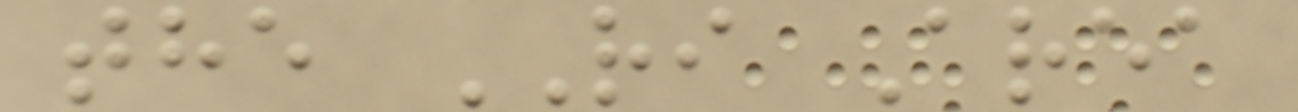the RI Area
